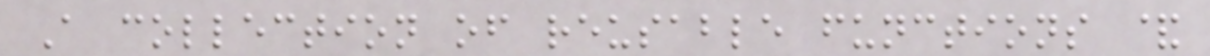A collection of reusable functions &
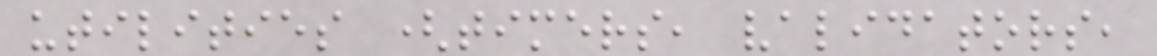utilities (timers, validators,
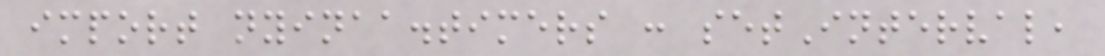import nyinaa.timers : setInterval,
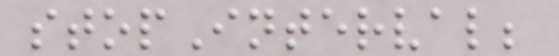stopInterval;
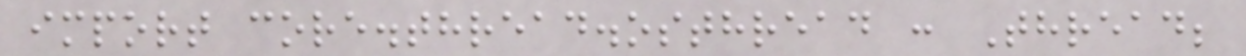import core.thread.osthread : Thread;
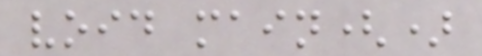void main()
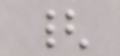{
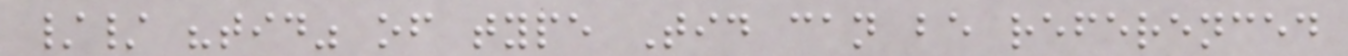// "tid" of type Tid can be referenced
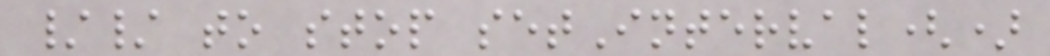// to stop setInterval()
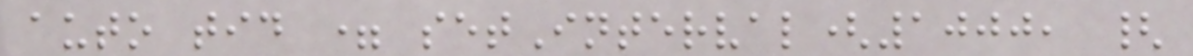auto tid = setInterval(1000, {
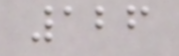126
